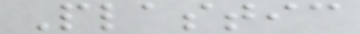Plastic
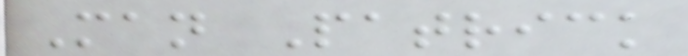Man Patrick
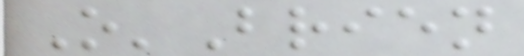O'Brien
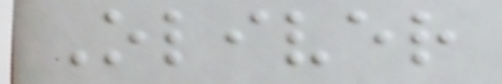Oliver
